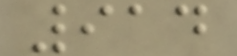914
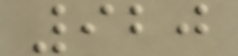920
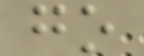go
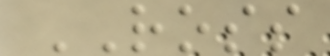ROSS
